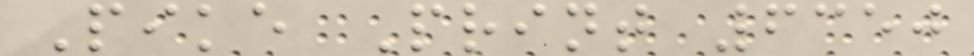Pike Print 6350
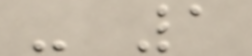- 1
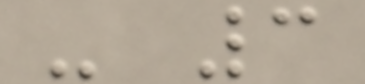- 3
